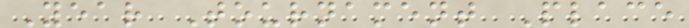Year Tournament Place
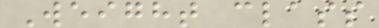Weight class
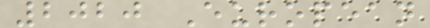2020 European
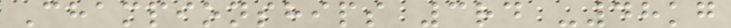Championships 3rd -48kg
